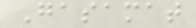Gasamat
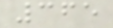365
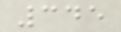345
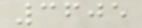3605
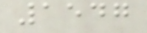1547
